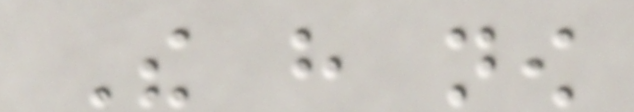The have now
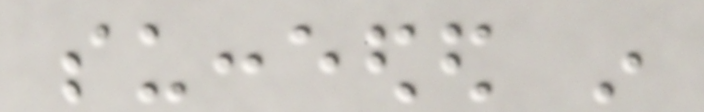succeeded in
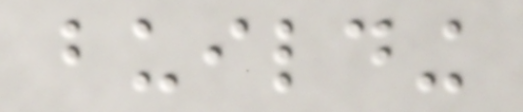building
